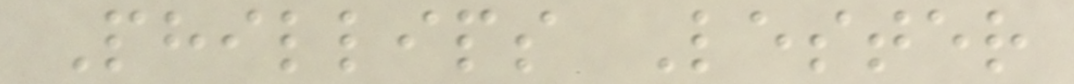Phillips Lester
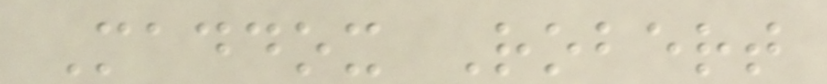Maddox Robert
